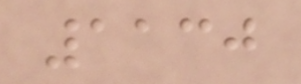1130
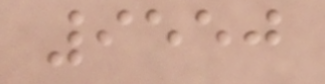9550
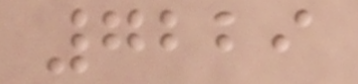7229
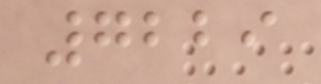7229
